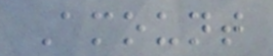Amount
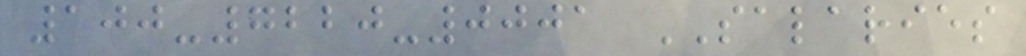100-7220-0001 SALARIES
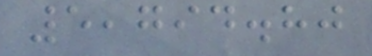5,794.80
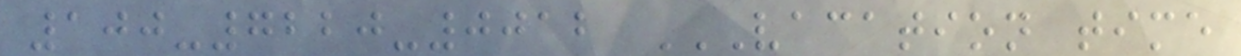100-7220-0012 VACATION TIME
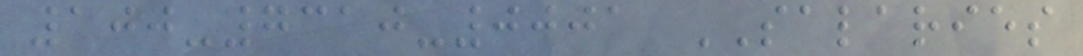100-7310-0001 SALARIES
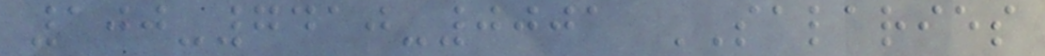100-7410-0001 SALARIES
